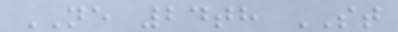NE 24th ST
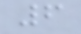6
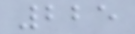225
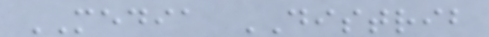MEDIA DISTRIB
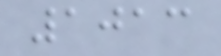1013
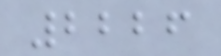2226
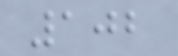102
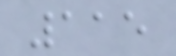115
